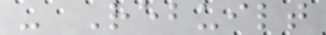- Rebuilt
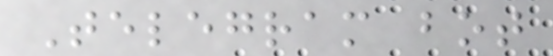Telegram bot
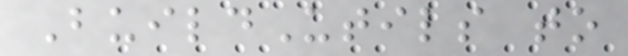BuildUtils to
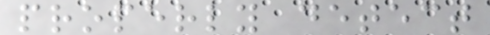properly detect
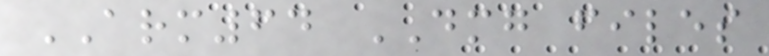ARM64 DMG files
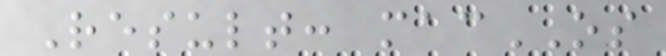Result: macOS
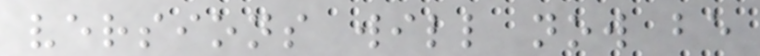versions will now be
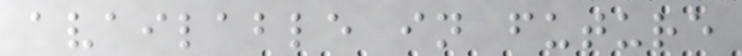available in future
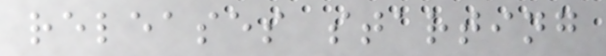releases starting
